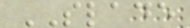SLADE
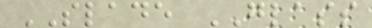SLADE GLASS
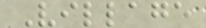Village
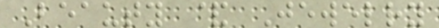Beauty & Jewelry
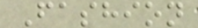Fashion
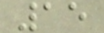15
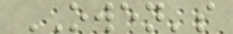OWEN's
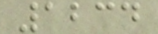1234
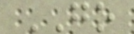GO
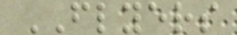FLYERS
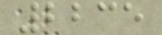2235
